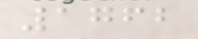1762
